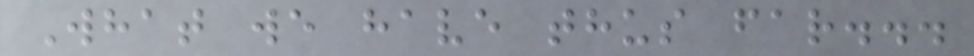What we have thus far...
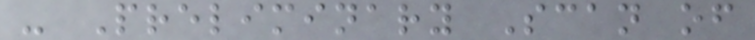- Preliminary Scan of
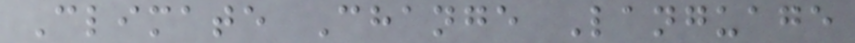Climate Change Language
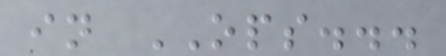in OPS...
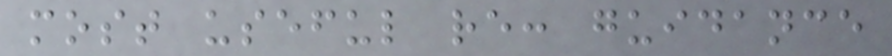most useful re: guidance
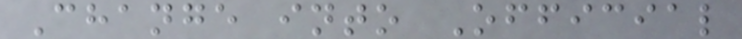Change into Official
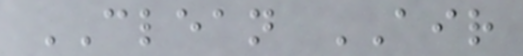CLEAN AIR
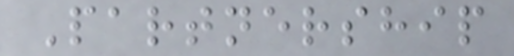Partnership
